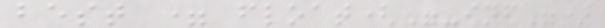best = float("-inf")
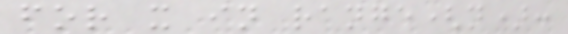for x in range(n):
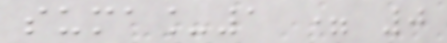suma_1 = 0
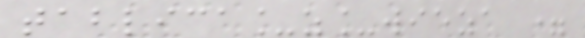tablica_z_wieza =
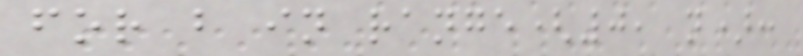for b in range(0, n):
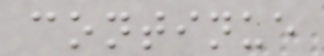continue
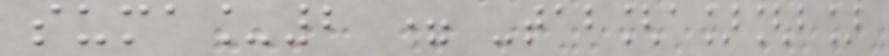suma_2 = -tab[a][b]
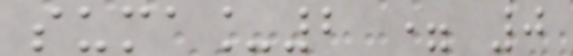suma_2 = 0
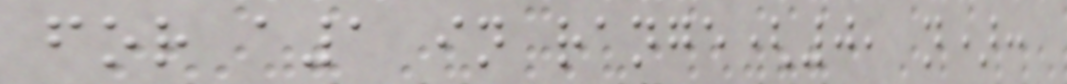for a1 in range(0, n):
